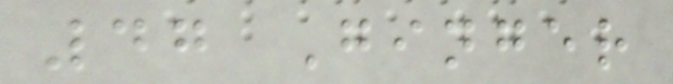47 Ginger
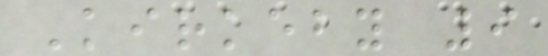Kirkeby 9
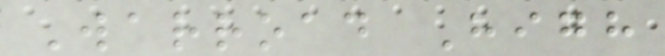Warroad High
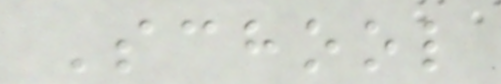School
